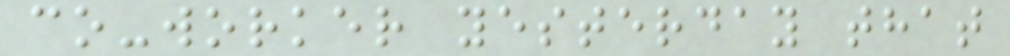co-worker yesterday that
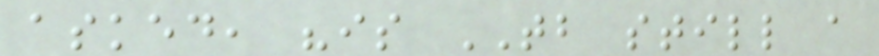asked, "is TB still a
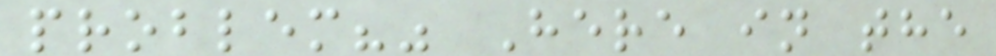problem?" Here in the
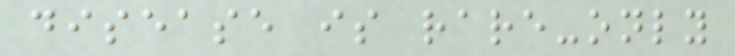disease is rare-only
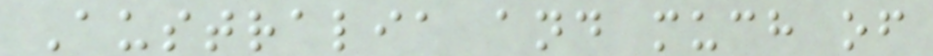Australia and much of
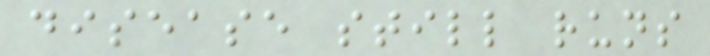disease still runs
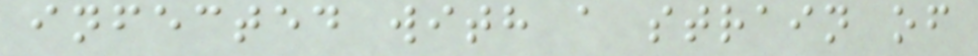infected with a strain of
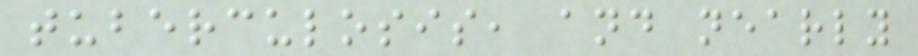tuberculosis, and nearly
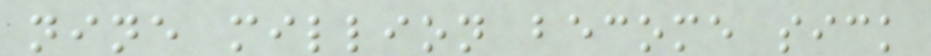nine million become sick
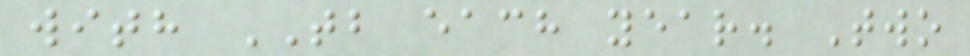with TB each year. Two
